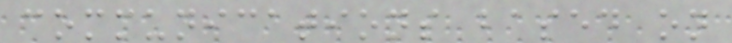communications based on
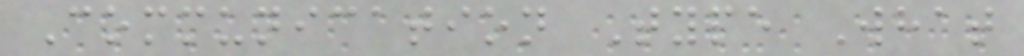Communication Type What
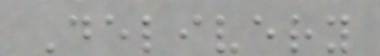Delivery
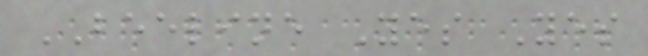BEELINE Yes Yes
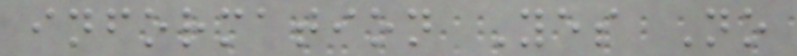information Yes No
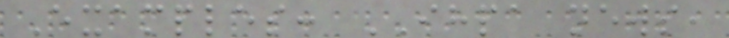Examples: IHPA news,
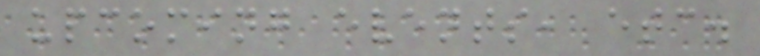upcoming events, etc.
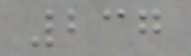237
